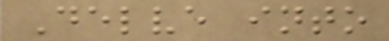Delve into
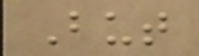But
